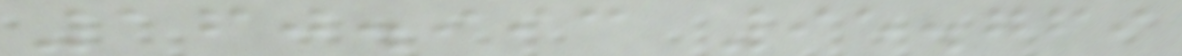160.993 95.769
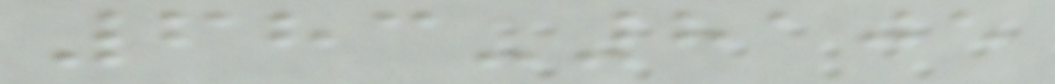683-8105
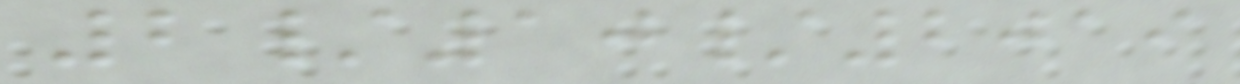2/10/2019
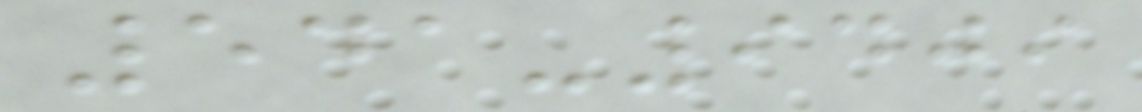541-9409
